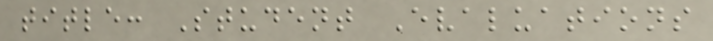title: Student Evaluations
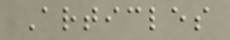Articles
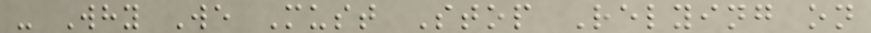- Why We Must Stop Relying on
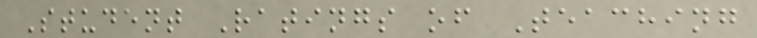Student Ratings of Teaching
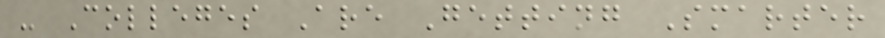- Colleges Are Getting Smarter
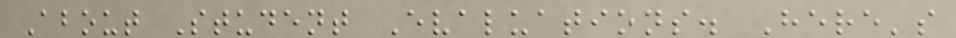About Student Evaluations. Here's
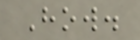How.
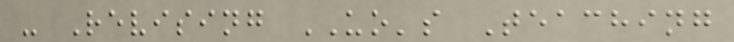- Revising UO's Teaching
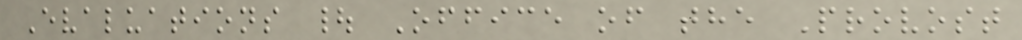Evaluations | Office of the Provost
